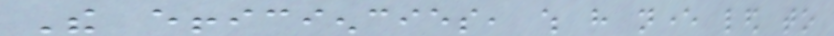The efficiencies, which have never led to
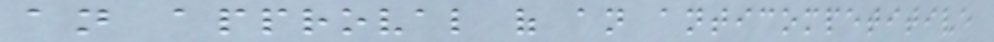an approval of an anticompetitive
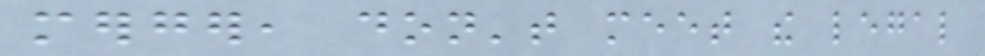merger, don't meet the legal
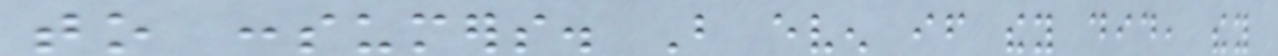to consumers. But even if they did, they
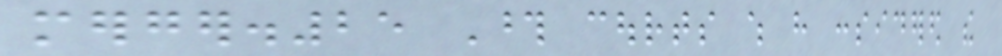merger.25 Those courts which have considered the
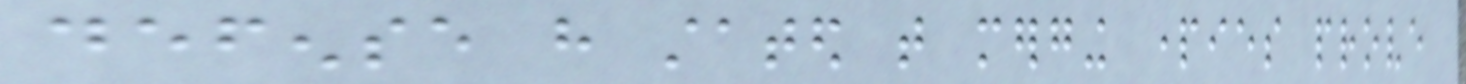defense have stated that merging parties prove
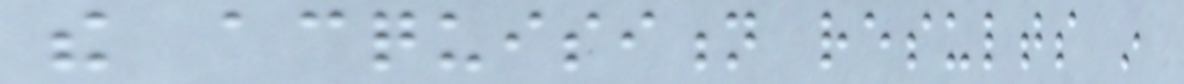the acquisition results in
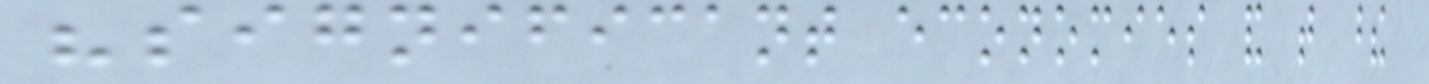"significant economies and that these
